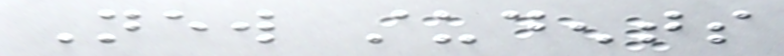New students
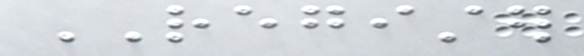REGISTER
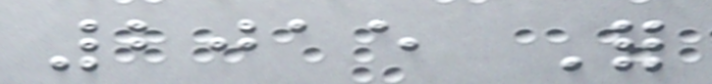2015 For
